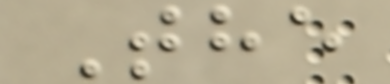The
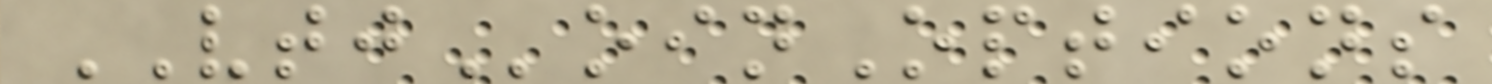VTJoinOptions
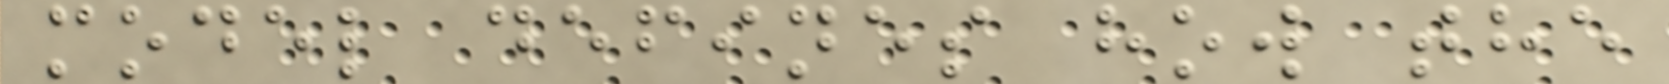model defines how the
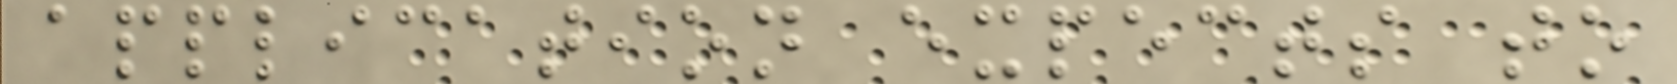application expects to
